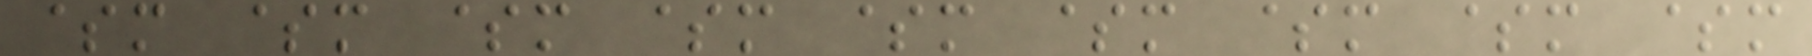$m $m $m $m $m $m $m $m $m
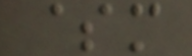$m
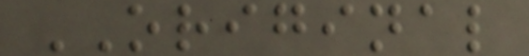ORIGINAL
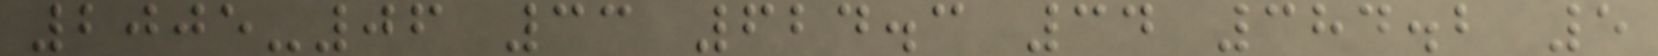2005-06 33 624.3 34 384.2 5
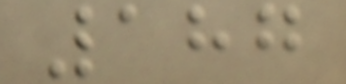187
